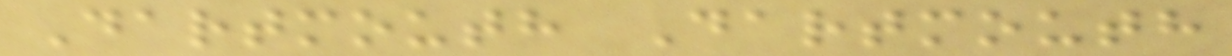Dartmouth Dartmouth
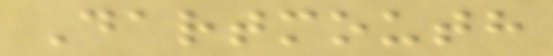Dartmouth
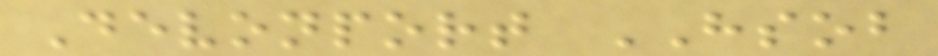Devonport HSOB
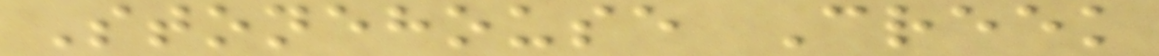Stonehouse Creek
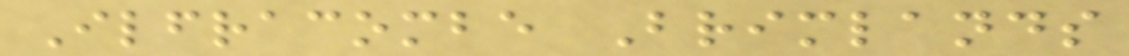Ilfracombe Brimlands
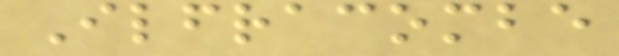Ilfracombe
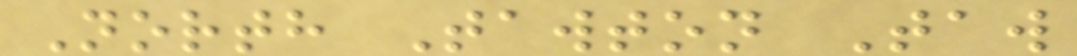North Tawton Taw
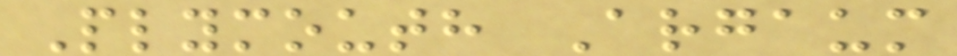Plymouth Argaum
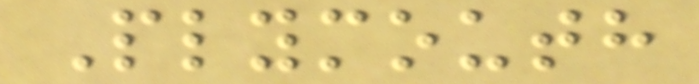Plymouth
